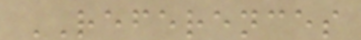REFERENCES
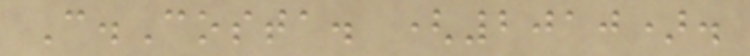C.Costa. (2010).
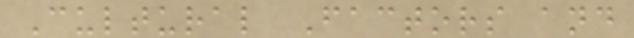Cultural Factors and
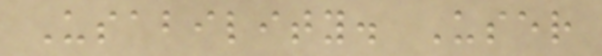Usability. User
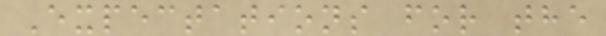Expectations for the
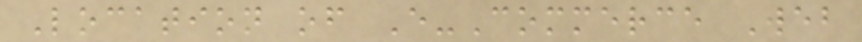Location of E-Commerce Web
